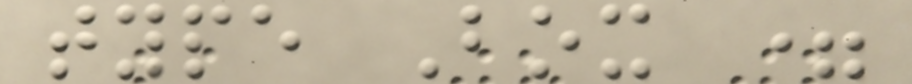type Box =
